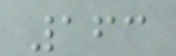163
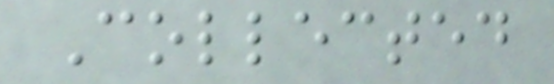Collected
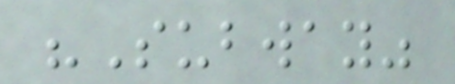"Subway"
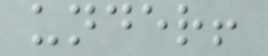under!
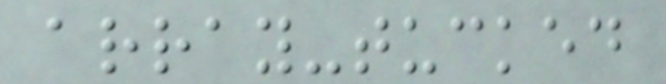array-tucked
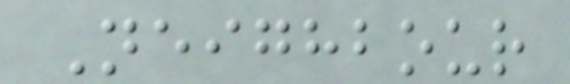Neighbour
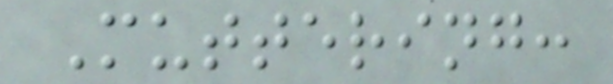Muttering:
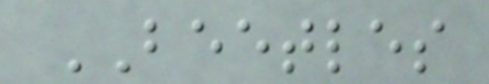BEETLES
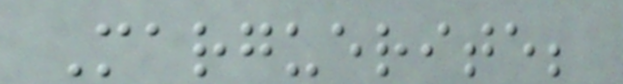Marguerite;
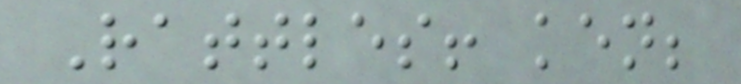Rattles! ken;
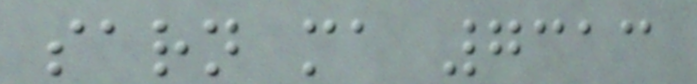sarn ma 7313
